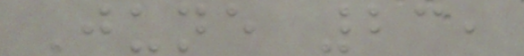June 23,
